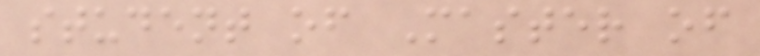student of Master of
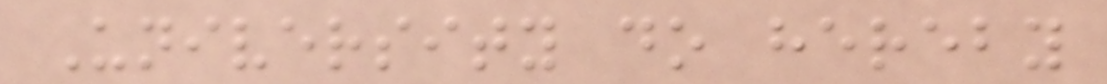University do hereby
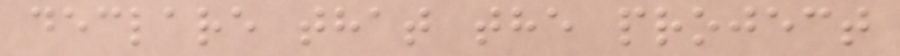declare that the project
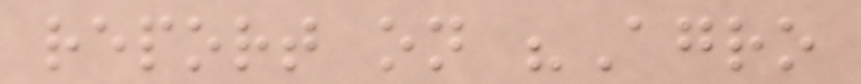report on "Agro
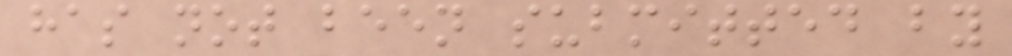has not been submitted by
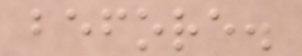before.
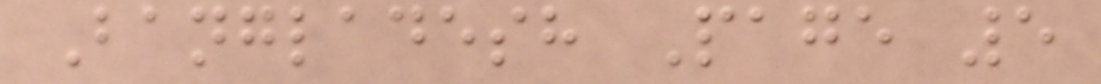Bangladesh Page 5
